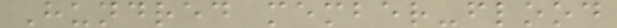Hundred member-flood
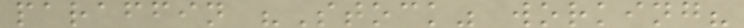paraffin "Stock" working?
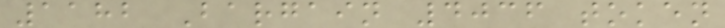1182 Bargain 4036 token
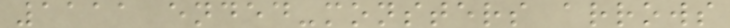1111 ended-monsters arrows
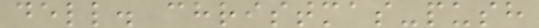dell. christmas-push
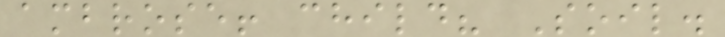ambrose! child? Soil.
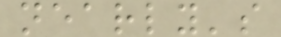nearly's
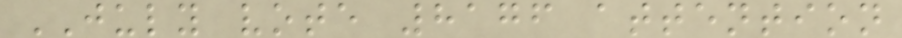JULY vote 8176 attention
